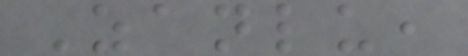Zanlu,
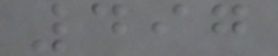497
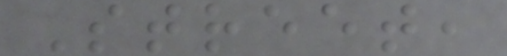Street,
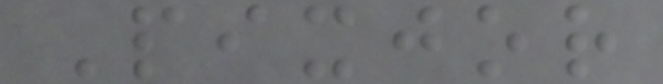Pixjor
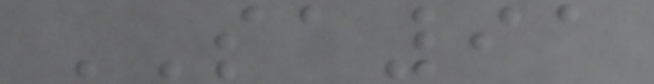SA91
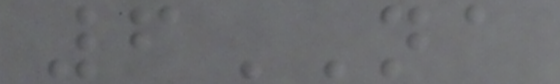6NA
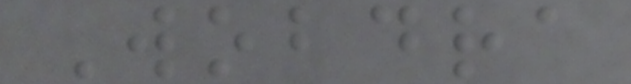Wobdra
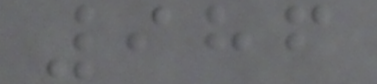986
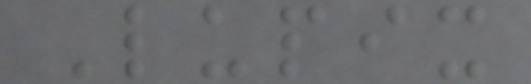Lupix
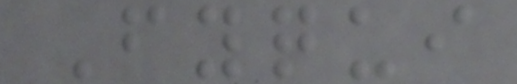Fyqui
